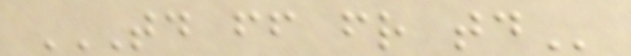TD FF FR TD
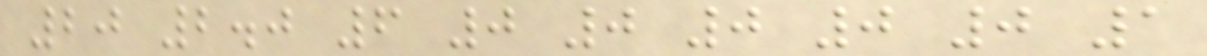20 2.0 6 0 0 0 0 0 1
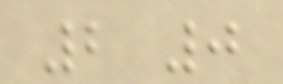2 0
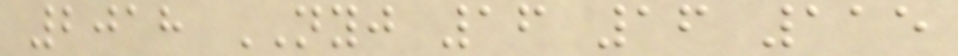2018 NYJ 16 16 115
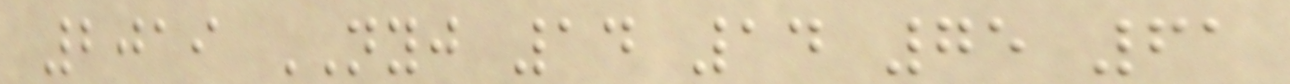2019 NYJ 14 14 75 61
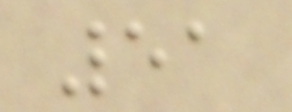51
